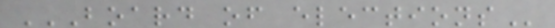BOARD OF ELECTIONS
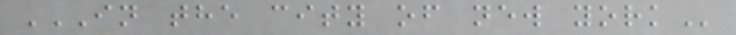IN THE CITY OF NEW YORK
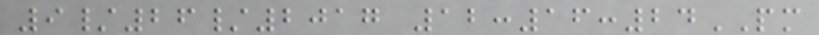9/26/2017 12:16:24PM
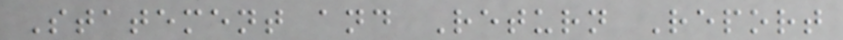Statement and Return Report
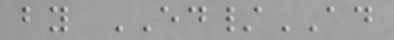by ED/AD
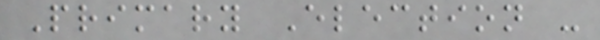Primary Election -
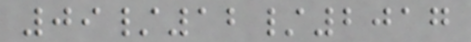09/12/2017
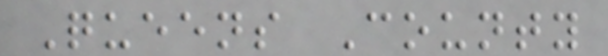Queens County
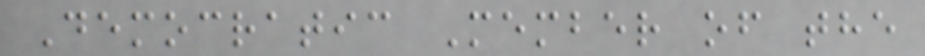Democratic Member of the
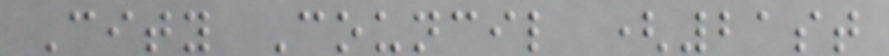City Council (21st
